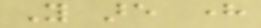You are here
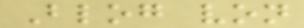Blog von
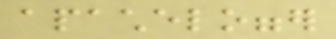apachelogger
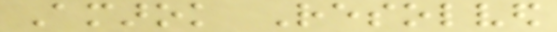Amarok Resolved
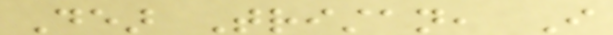Dear Tristan, I
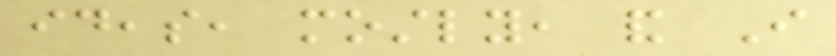ideas, mostly, and I
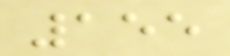155
